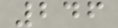246
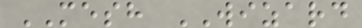MESH WIZARD
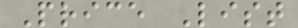Price List
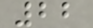22
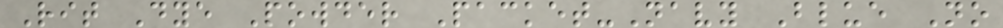Rit Dye Powder Packet-Navy Blue No
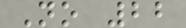No 22
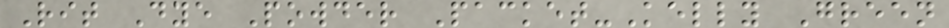Rit Dye Powder Packet-Kelly Green
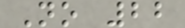No 22
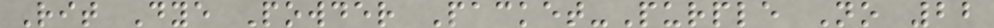Rit Dye Powder Packet-Purple No 22
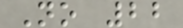No 22
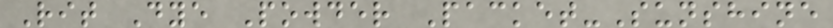Rit Dye Powder Packet-Sunshine
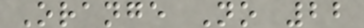Orange No 22
